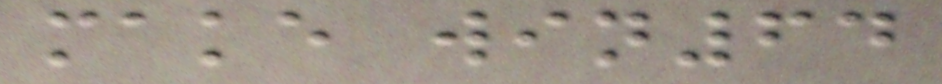make win64
